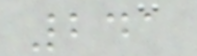241
